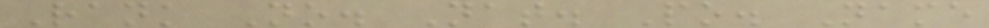Rank No. Nat. Po. Name
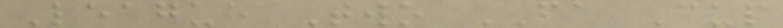League Two FA Cup
